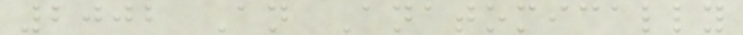2002 An Anatomically
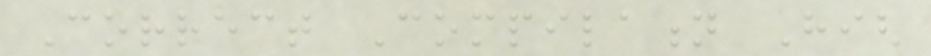Correct Compilation High
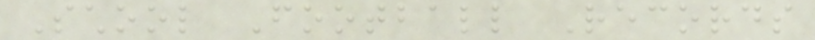School Football Records
